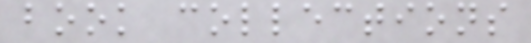book collections
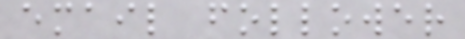email follower
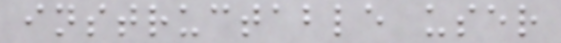instructable user
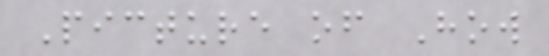Picture of How
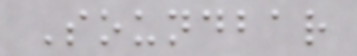Soundbar
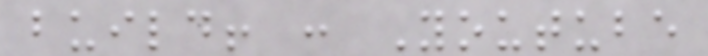build! : Youtube
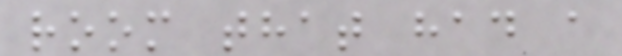room that had a
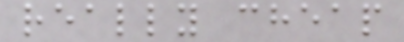really cheap
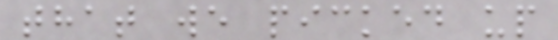that we picked up
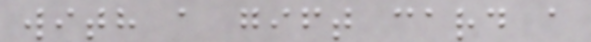with a gift card a
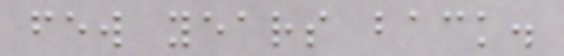few years back.
